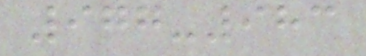977-983
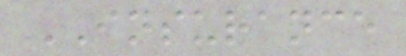INSURANCE
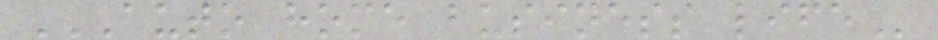AUTO HOME BUSINESS LIFE
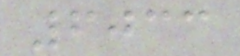6033
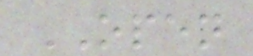OPEN
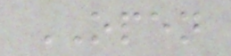OPEN
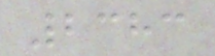2383
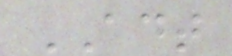ADT
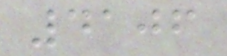4106
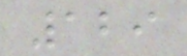129
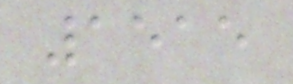1515
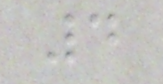4
